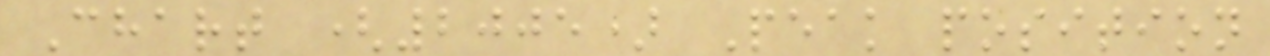Chart (2005) Peak position
